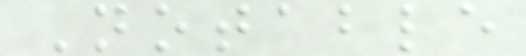Notable
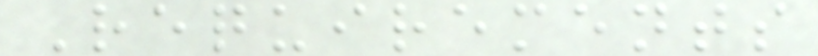Requirements
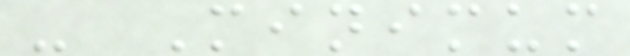- Minimum
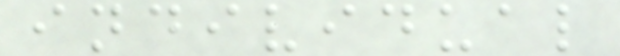individual
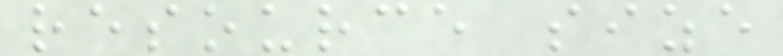resource size
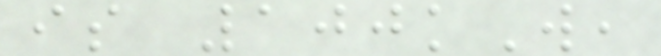is 100kW,
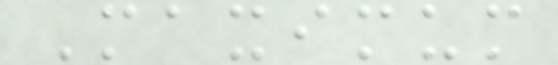Maximum
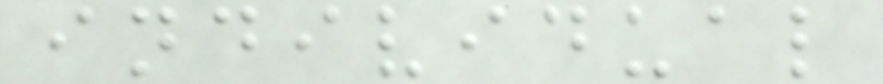individual
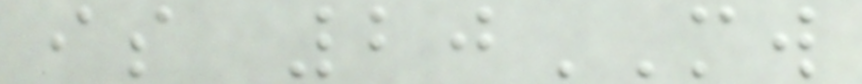is 20MW
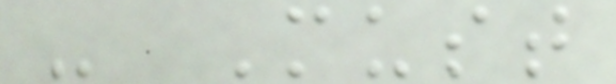- Must
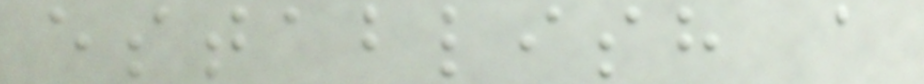establish a
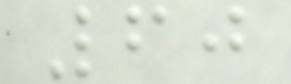60
